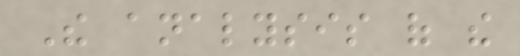The analysis of the
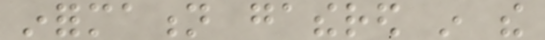information gathered in the
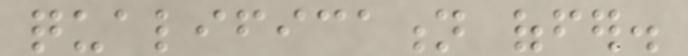qualification offer.
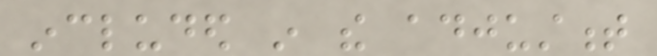included in the adjustment
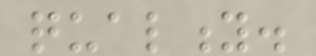quality.
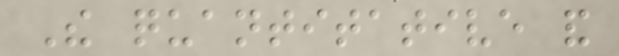The quantitative and
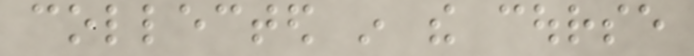collected in the course
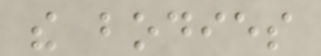the bodies
